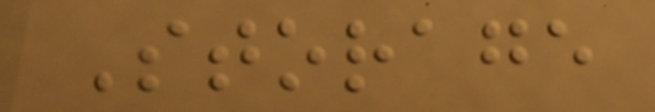Storage
